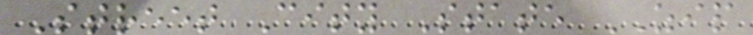Street City State ZIP
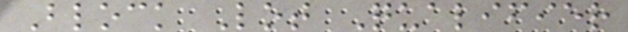Block Lot Qualifier
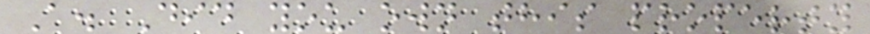A. Did you own this property
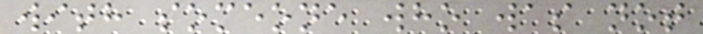with someone who was not
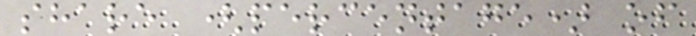share (percentage) of
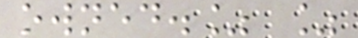owned.% %
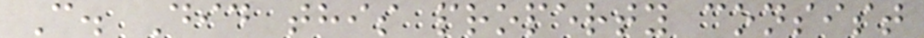C. Did this property consist
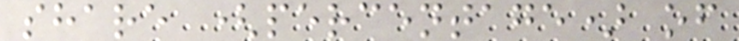share (percentage) of
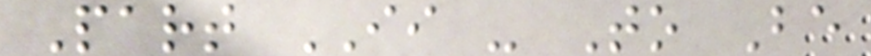Part II - To Be
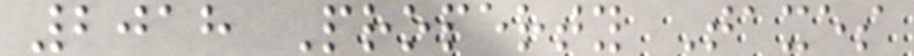2018 Property Taxes
